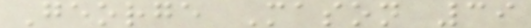George Mason 39
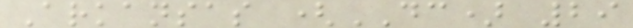Arkansas (DC) 29
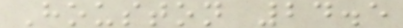Houston 24.5
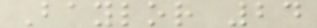Baylor 24
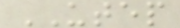UTEP
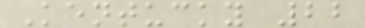Kentucky 22
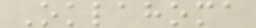Oklahoma
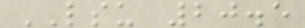LSU 20.5
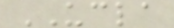UCLA
